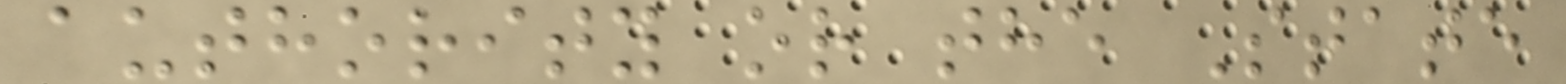authority or the State
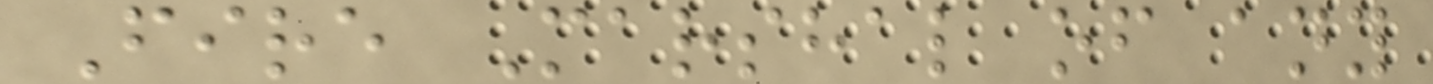Fire Marshal of any
